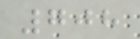708
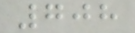708
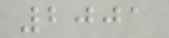2001
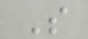S
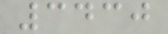3430
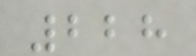228
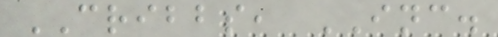CRIBBS, INC.
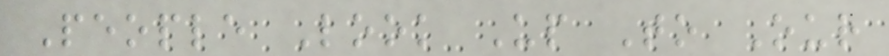People Look Up To Our
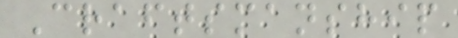Craftsmanship
